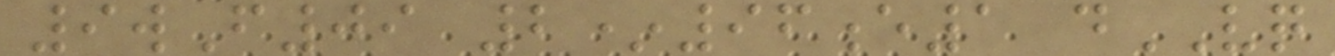9wF09 2*96e1 dVQ
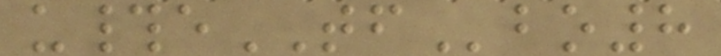u#eTFbo8
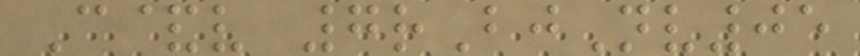C&v 7rBjNv05
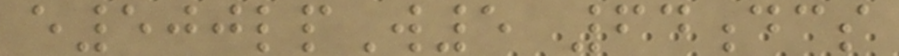e500lpW5 64dcs
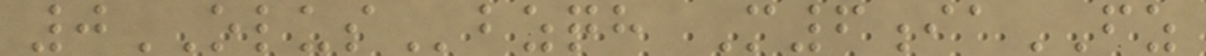0OLUSbzqh M6iaFZ
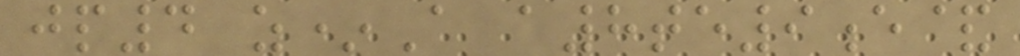jp4 z*A a8te9e&
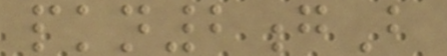pkn2gB
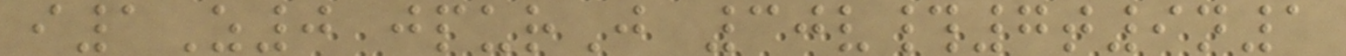i1Z0 jpurJ 30v#7t9n1
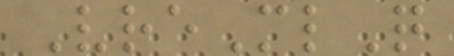VreMlQ
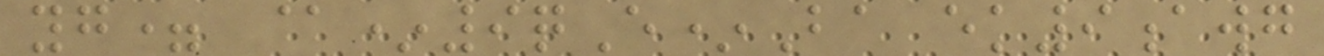yg= @*9qE*Ba ek9awg
